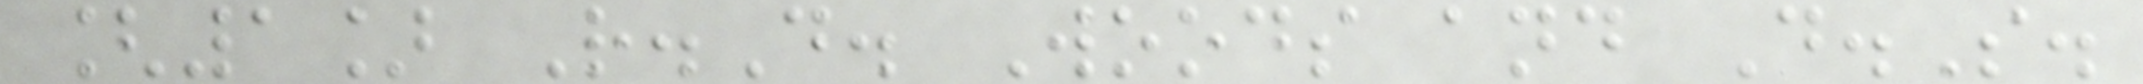[1] R.D. Woods and D.S.
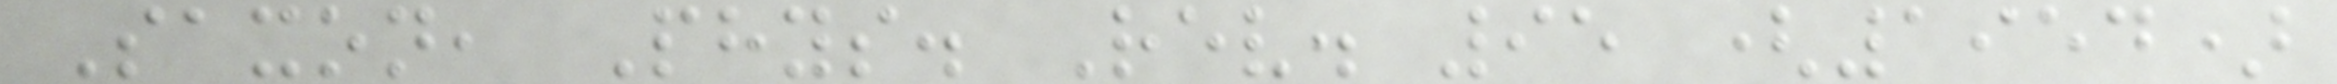Saxon, Phys. Rev. 95 (1954)
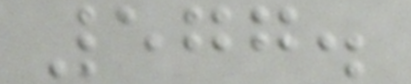577.
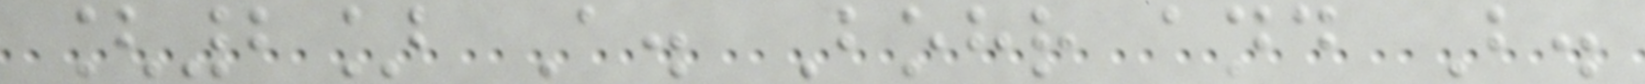[2] A. Bohr and B.
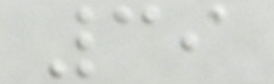39
